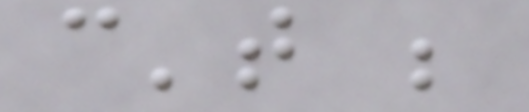can't be
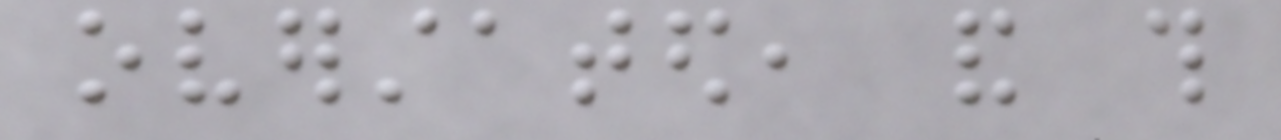overstated, and this
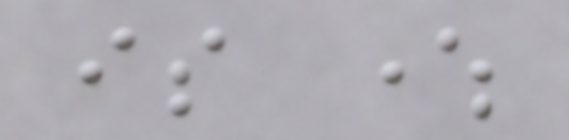is where
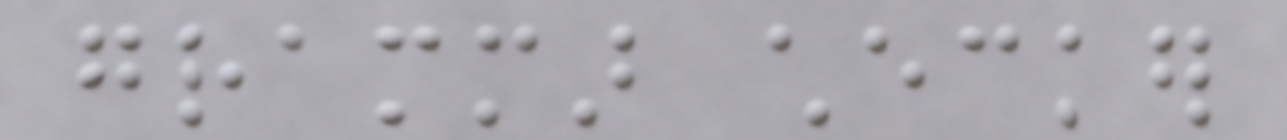grammar checker
